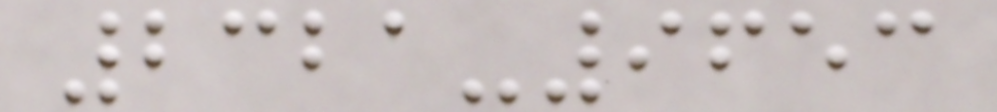2321-9653
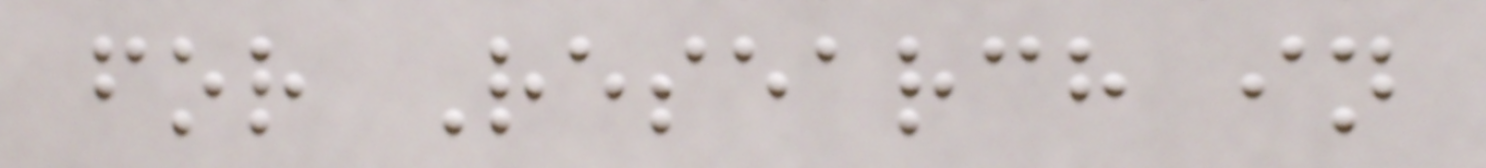for Research in
